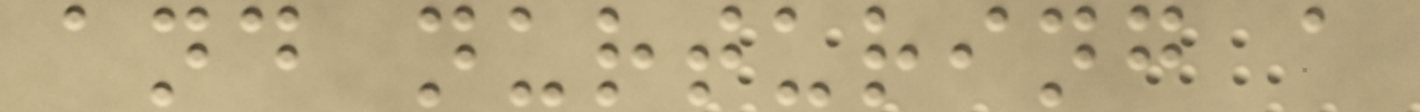and nurturing a
